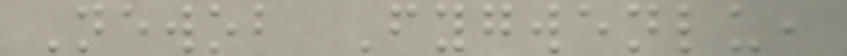Newob Fygwenlu,
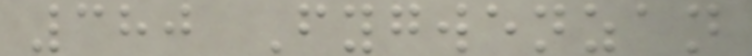380 Fygwenzan
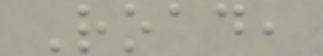Road,
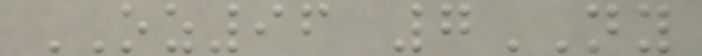OZ96 7NY
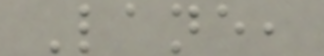Lane,
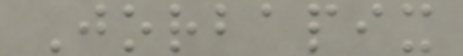Jorbapix
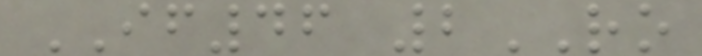IF46 2RO
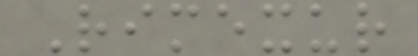Rimexur
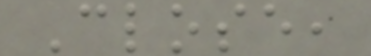Close,
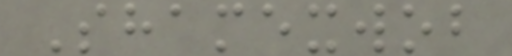Shamexwob
